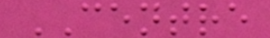CENTRE
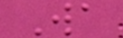Wa
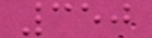350
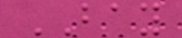BAY
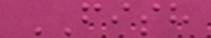FISH
